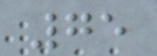75
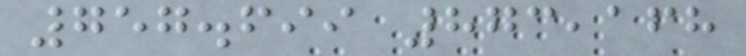757.699 873,168
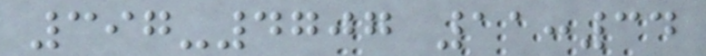397-4707 11:34
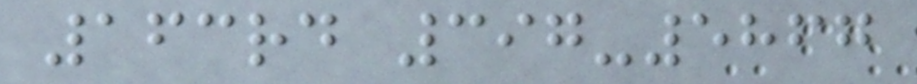163rd 397-5867
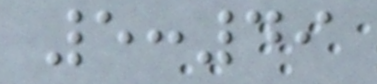5:49
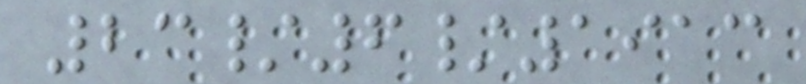23/6/1913
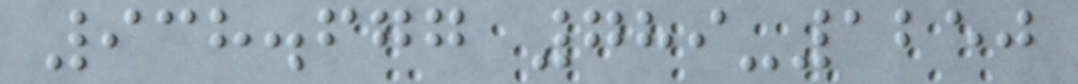938.677 789-1250
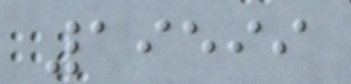19599
